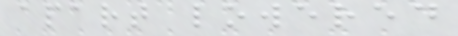apart lowered
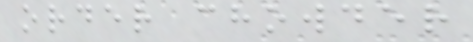order chowder
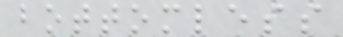bottomless
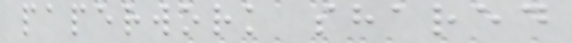paperwork shared
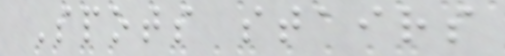Spots stairs
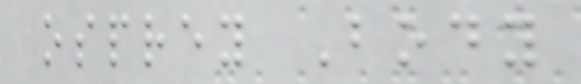osprey Body
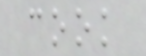cook
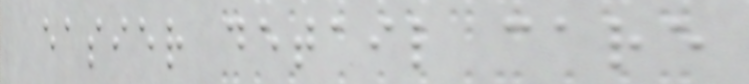easier detail care
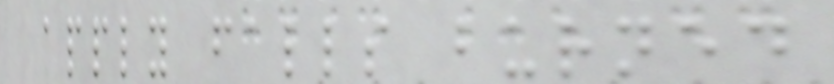apply falls burned
